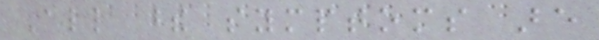All these symptoms are
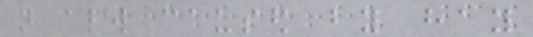not always caused by hay
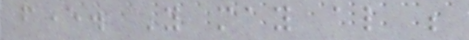fever. You may also be
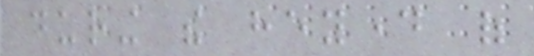during the heyday of
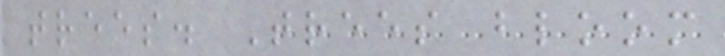trees. Trees bloom
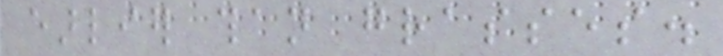earlier than grasses.
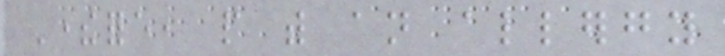Therefore, people with an allergy
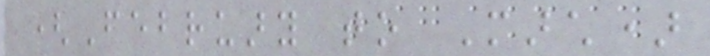(February to March)
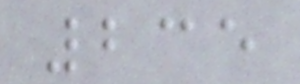235
